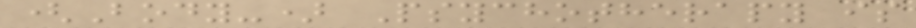(Body-) Psychotherapy is
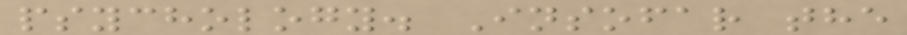psychology. Insofar the
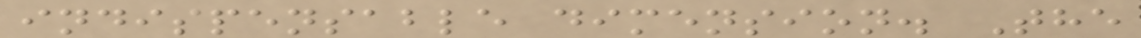indispensable dimension. The
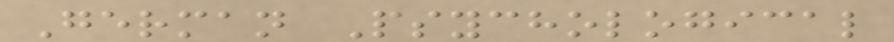German Psychological
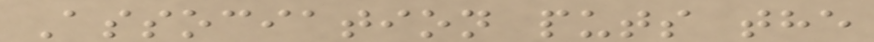Association puts the
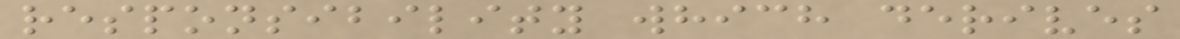responsibility which derives
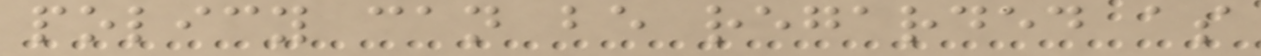policy can be regarded as
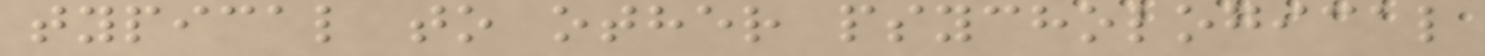typical to other psychological
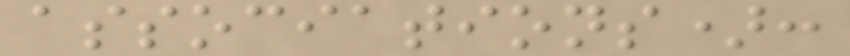associations):
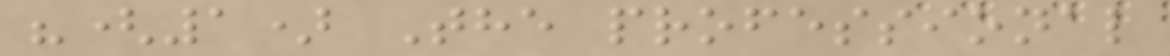"(1) The professional
